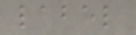label
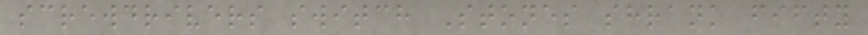screwdrivers switch Stones shrank fifty
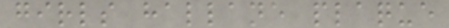girls hallane plaque
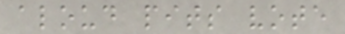aloud pits vote
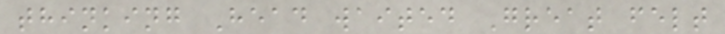thinking Head waited Great felt
